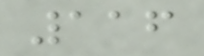116
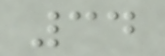34
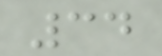34
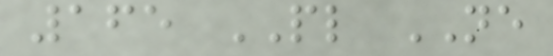165 PL NE
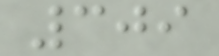309
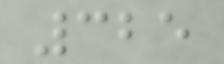325
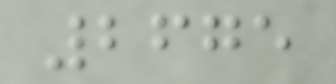2675
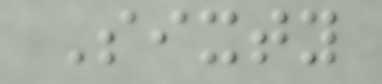Sixty
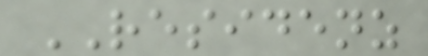RESIDENZ
